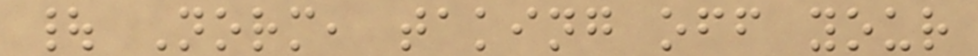| Norm, taking off your
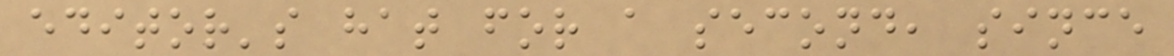editor's hat for a second, since
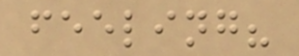feeling?
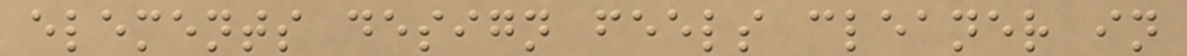elements design feels cleaner in
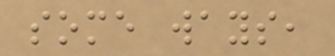some ways,
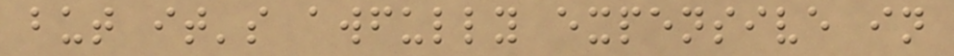but it's awfully expensive in
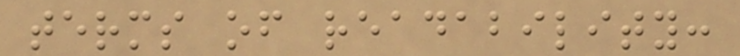terms of readability:
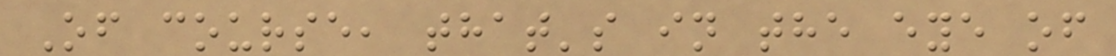Of course, that's in the eye of
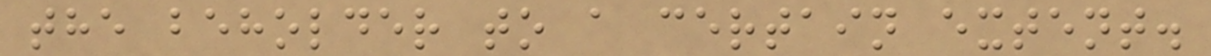the beholder to a certain extent.
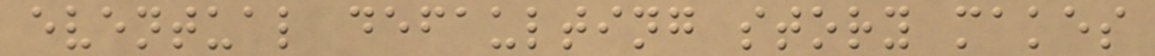eventual defaulting story makes
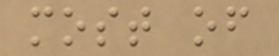most of
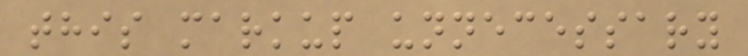this markup unnecessary
